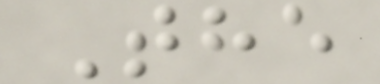The
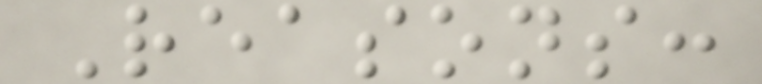Reasons:
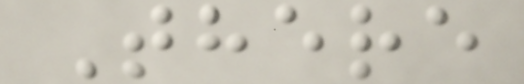There
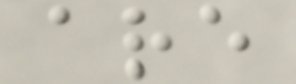are
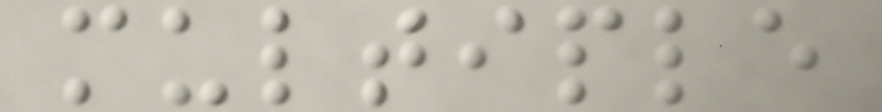multiple
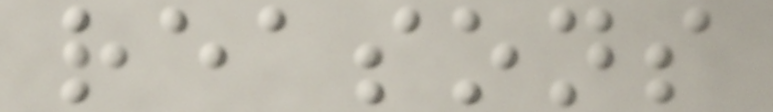reasons
